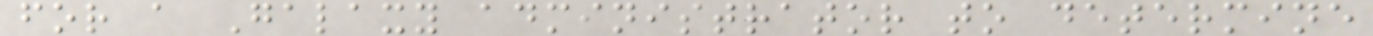for a Galaxy administrator to determine
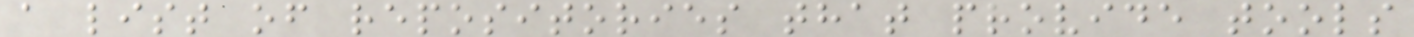a list of repositories that provide tools
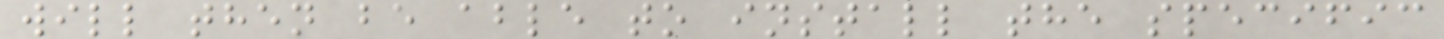will then be able to install the specific
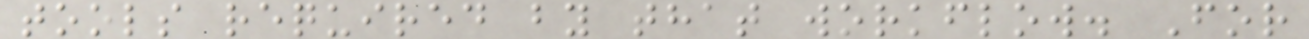tools required by that workflow. For
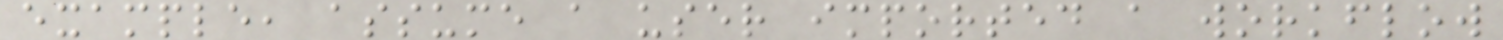example, assume a user imported a workflow
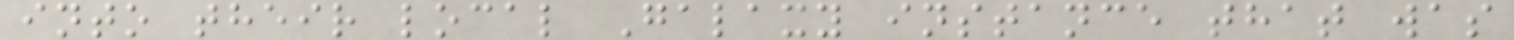into their local Galaxy instance that was
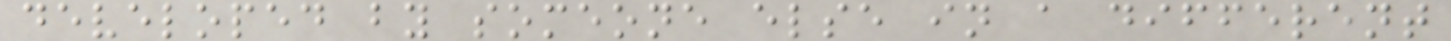developed by someone else in a different
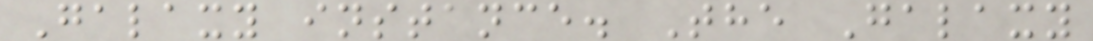Galaxy instance. The Galaxy
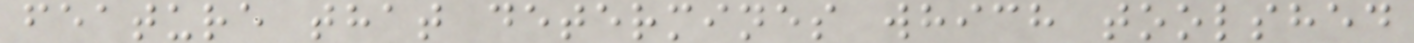feature that determines which toolshed
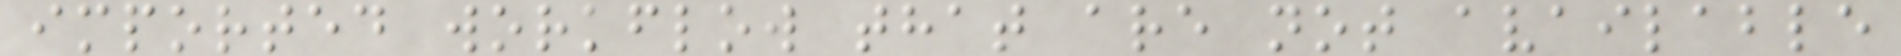imported workflow that are not available
